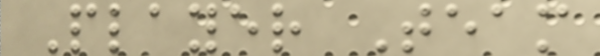Player Team
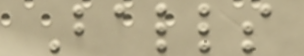Balls
